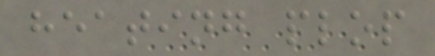heating plop
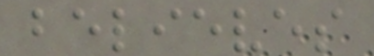believes
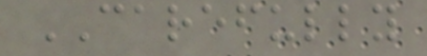CAREFULLY
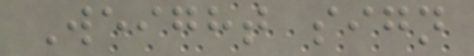Weight sign
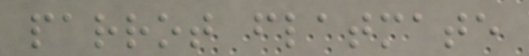parrot flatmate
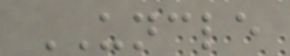UNCLE
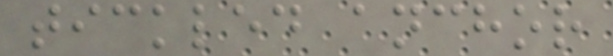tickled anchor
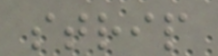strip
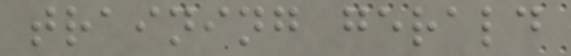training gerald
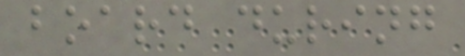board during
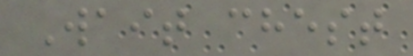Wait chest
